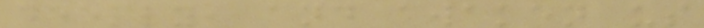deeply, and awaken us
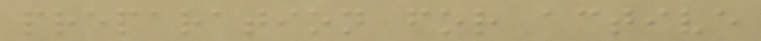preparation for active
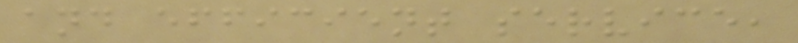and efficient service,
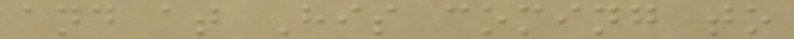and at His coming to
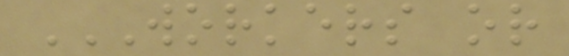WORKERS OR
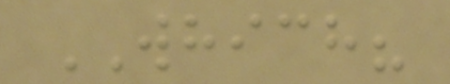WHICH?
